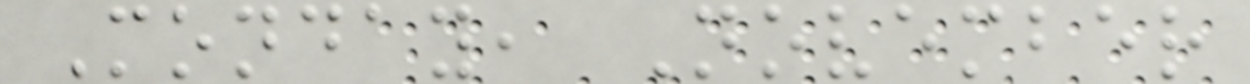Monday, November
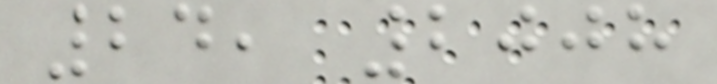24, 2008
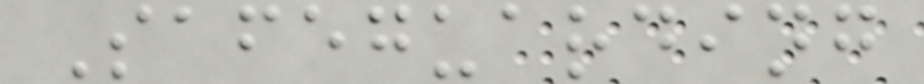Safeguarding
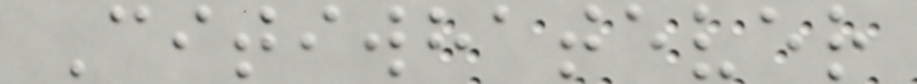Citiwhatever
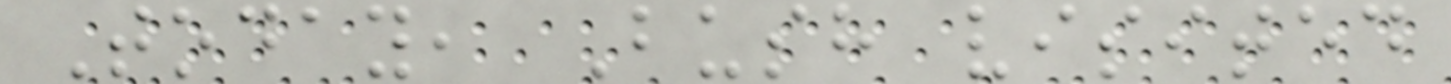Today, Bush visited
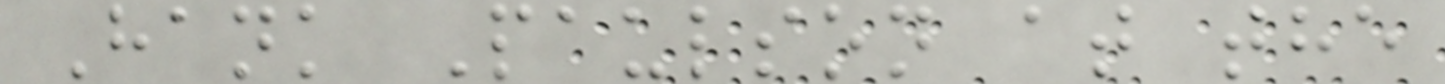Hank Paulson at the
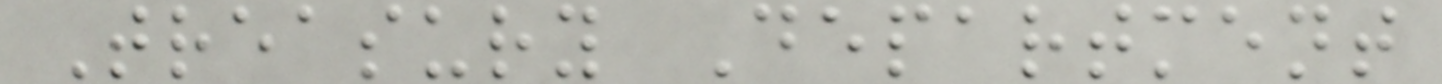Treasury Department
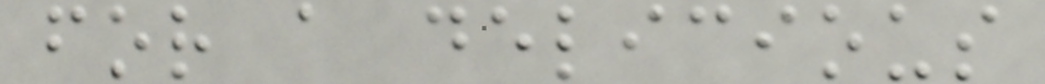for a delicious
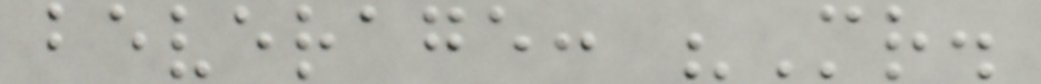beverage: "Mr.
